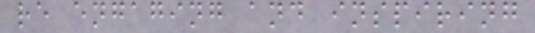re engaging and inspiring
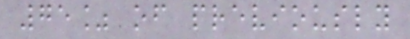75% of previously
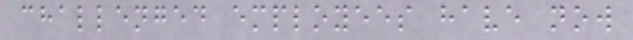challenged employees have now
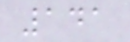141
